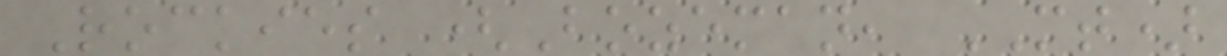Rockies (Bozeman, MT)
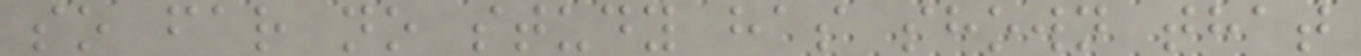so far no study has shown that
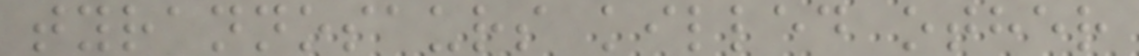tyrannosaurs killed other
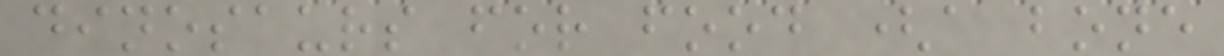dinosaurs for food (a bone
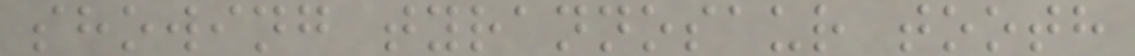showing tyrannosaur tooth
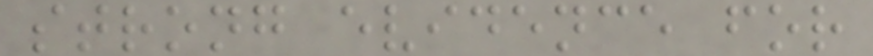strong evidence for
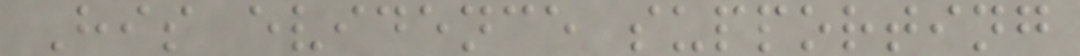His evidence supporting
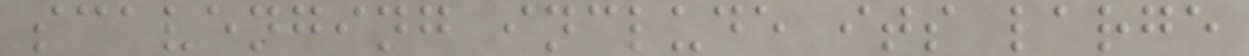scavenging include its large
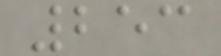253
